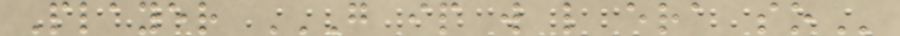Player G IP W L ERA SO
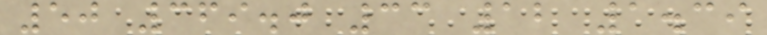50 369.0 33 12 1.39
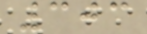303
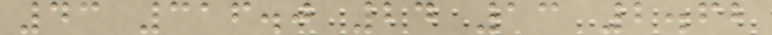43 316.0 24 13 2.62
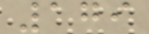179
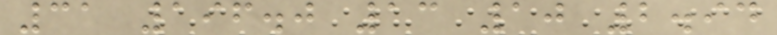31 196.0 13 10 2.94
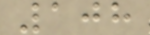108
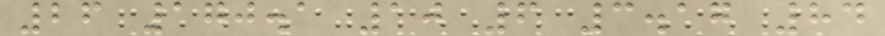26 170.1 10 6 3.17 84
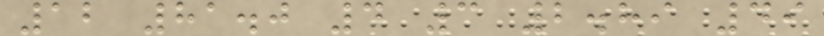12 81.0 4 3 2.89 49
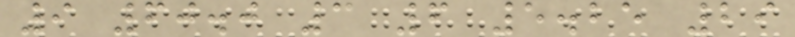9 60.0 3 6 5.25 29
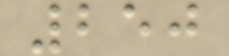250
